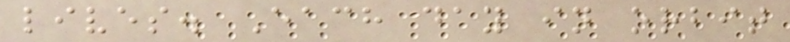lives. Each day in orbit
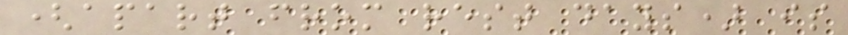(apart from rest days) is
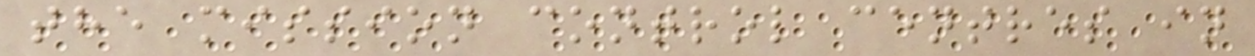the mission control centres in
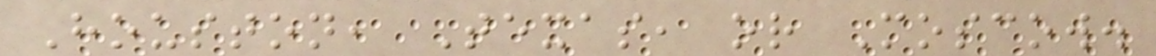Houston, Texas, or Moscow.
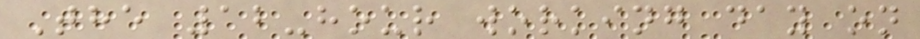The 12-hour working day on
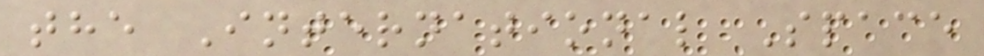the International Space
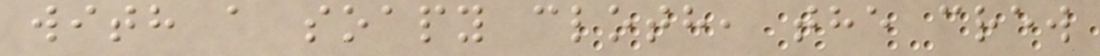with a soapy cloth, the crew
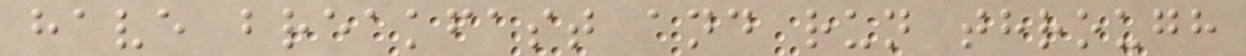have breakfast and run through
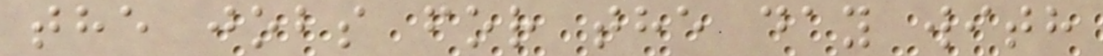the jobs for the day with
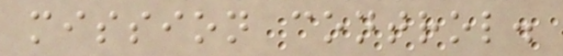mission control.
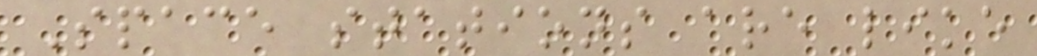Space stations are like
